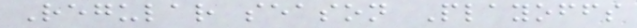Regular season Playoffs
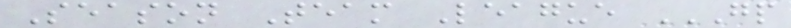Season Team League GP
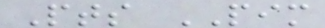Pts PIM
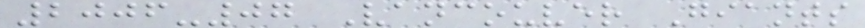2006-07 Vancouver Giants
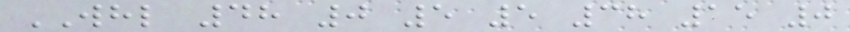WHL 48 0 5 5 38 15 0
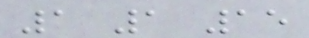1 1 15
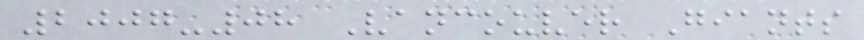2007-08 Vancouver Giants
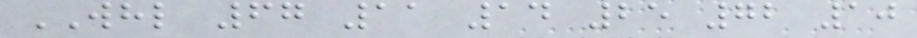WHL 67 11 14 25 72 10
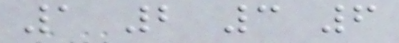1 2 3 6
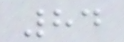84
